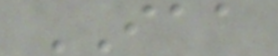IAA
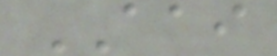AAI
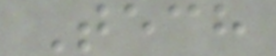Tech
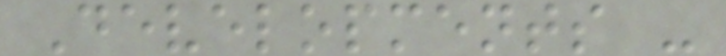Developments -
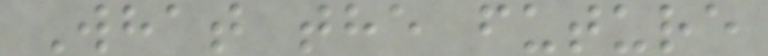What the future
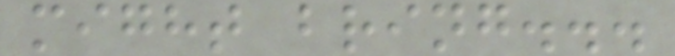might bring...
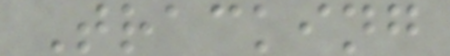Tracking
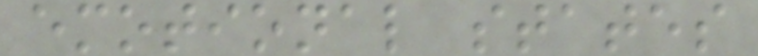emotional states
